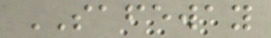SAFEWAY
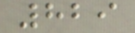829
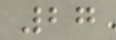27
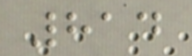814
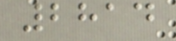2814
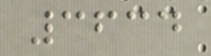3634
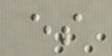es
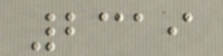2319
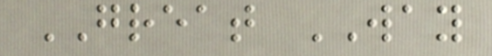GREAT WAY
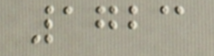1723
